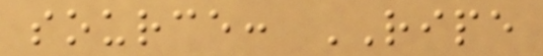source: RIPE
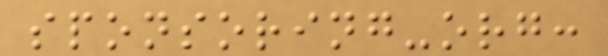sponsoring-org:
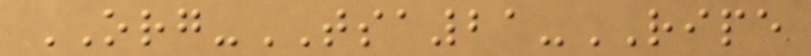ORG-TSA21-RIPE
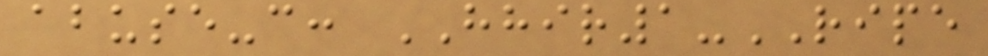abuse-c: HHIR1-RIPE
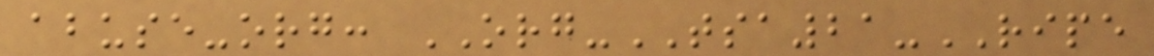abuse-org: ORG-TSA21-RIPE
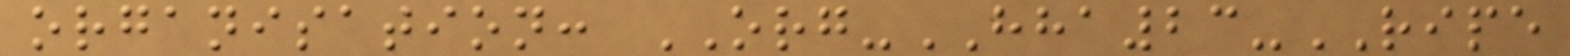organisation: ORG-HHA23-RIPE
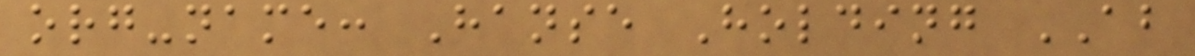org-name: Hanse Holding AB
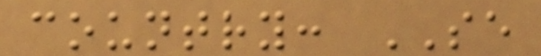country: SE
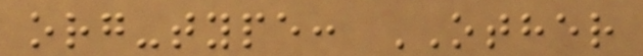org-type: OTHER
